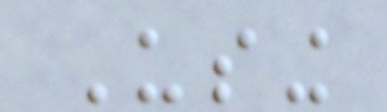Using
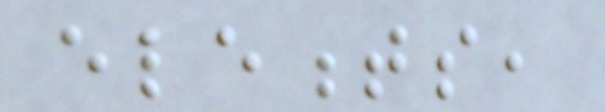elements,
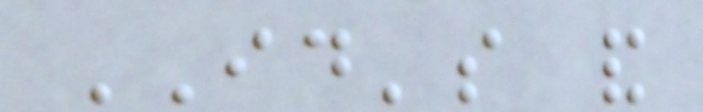ID's and
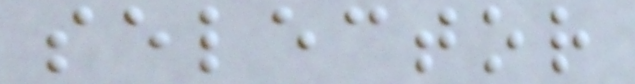selector
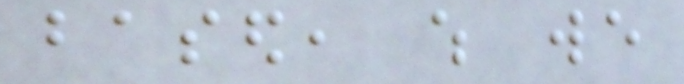based, which we
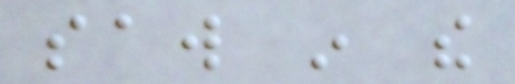saw in the
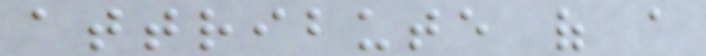attribute of a
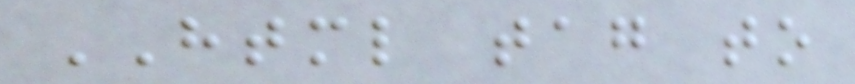HTML tag to
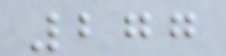277
